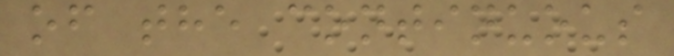of the continuous
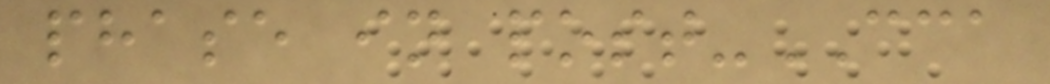phase in post-CCA
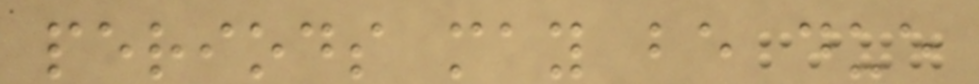periods may be due
